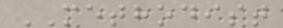METHODIST
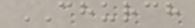CHURCH
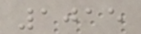1015
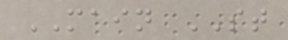MAIN ST
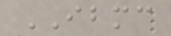IBMC
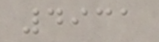4931
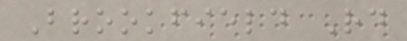Brookfield Rd
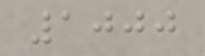1000
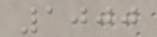1000
